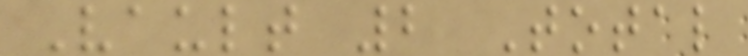Vault 2 Total
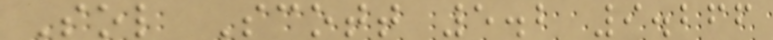Sol Scott 5.2 9.266
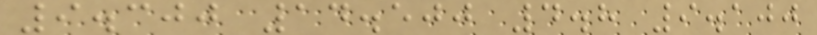9.300 14.500 4.8 9.100
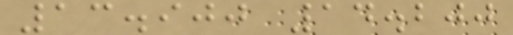13.900 14.200
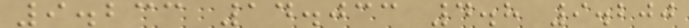9.233 14.033 4.8 9.200
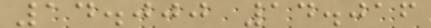14.000 14.016
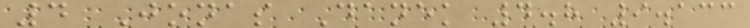4 Jonas Danek 4.8 9.133
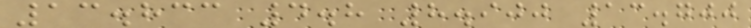13.833 4.8 8.900 13.700
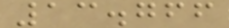13.766
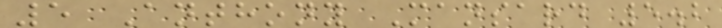5 Anthony Mansard 5.2
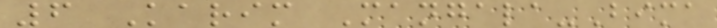6 Karim Mangala-Bima
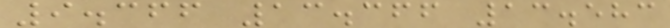9.366 13.366 13.583
